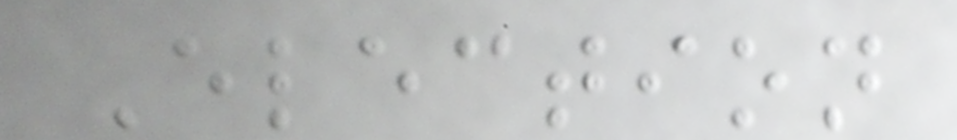Election
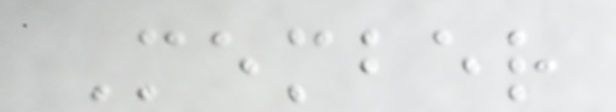Member
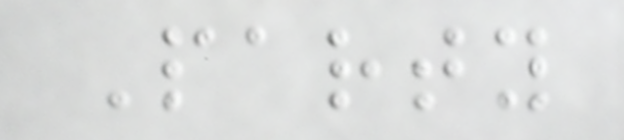Party
